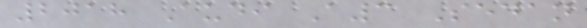2018 Audi A3 Sedan
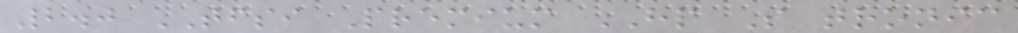2.0 TFSI Premium HP S tronic
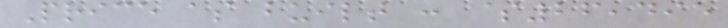Price as built : $26,495
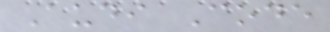Audi Code
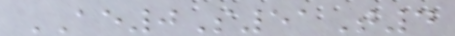AE0S51T4
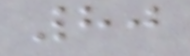80
